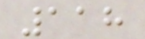118
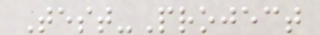Test-Project
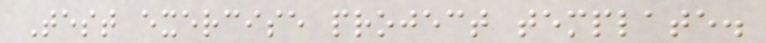Test exercise project template.
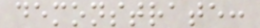demonstrate:
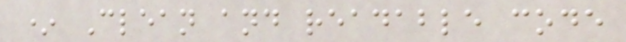* Clean and readable code
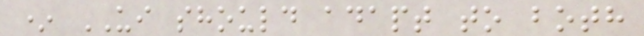* UI should adapt to both
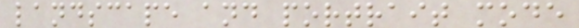landscape and portrait mode
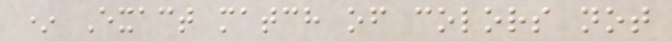* Exact match of colors not
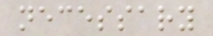necessary
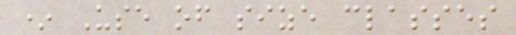* Use of size classes
